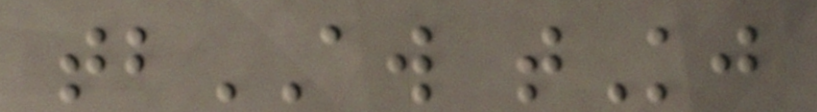tbAW tKj
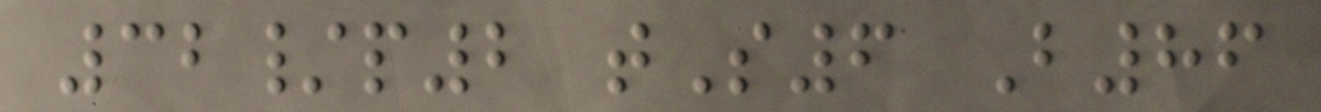32/p2 tS6 B86
